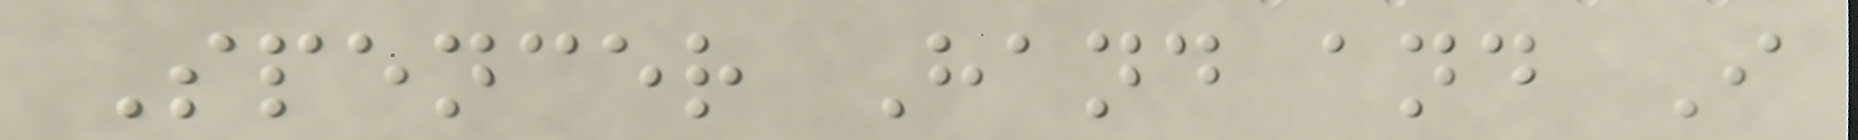Spencer Hand and I
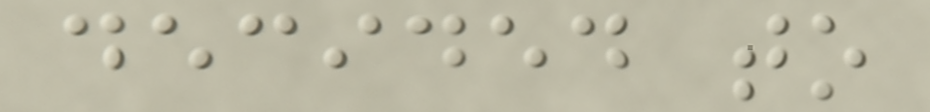decided to
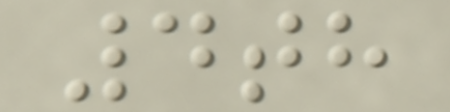4th
